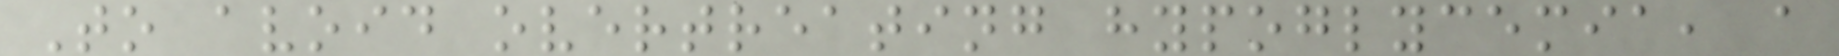To avoid overtreating hypoglycemia, a
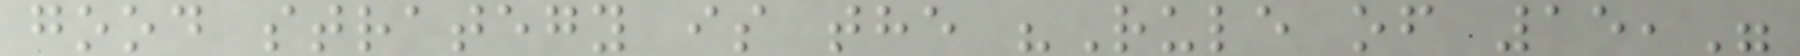good strategy is the "Rule of 15,"
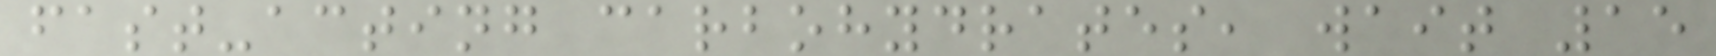fast-acting carbohydrates, wait 15
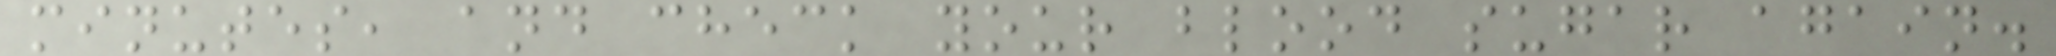minutes, and check your blood sugar again.
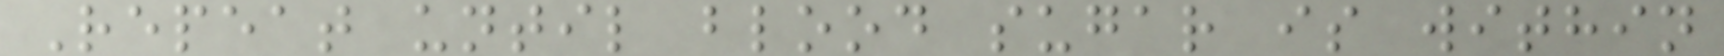Repeat until blood sugar is within
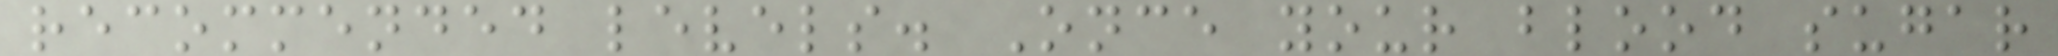recommended levels. Once your blood sugar
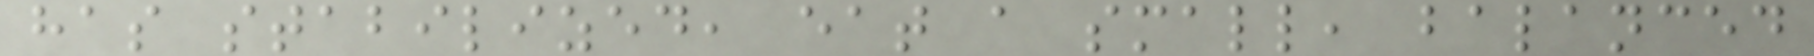has stabilized, eat a small, balanced
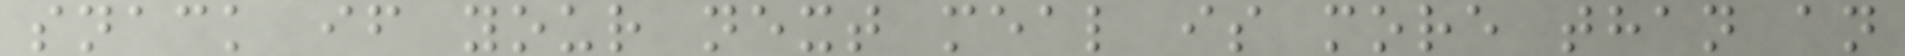snack if your next meal is more than an
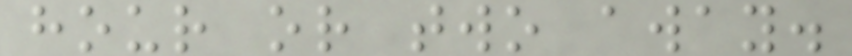hour or two away.
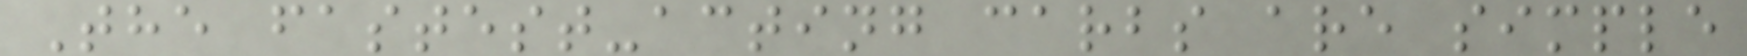The fastest-acting carbs are simple
